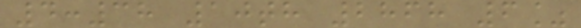4:38 10th 2868 6%
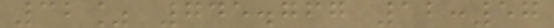32% 745.767 12:57
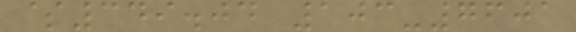$349.04 103-7601
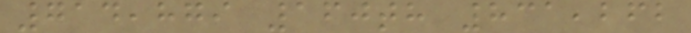714,879 160th 831,262
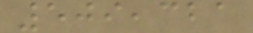509,321
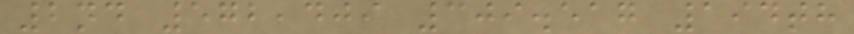2nd 572,409 309.517 194th
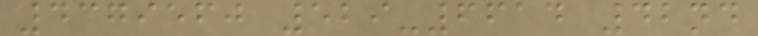4379560 529-6614 42nd
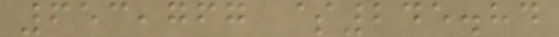653,767 $245.84
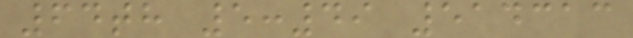64th 5:49 514313
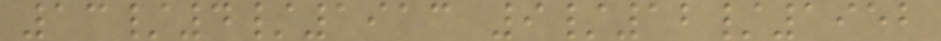13/4/1913 9/12/1952
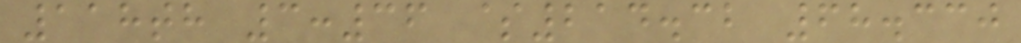118th 3:36 $214.32 68.330
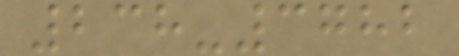238-3782
